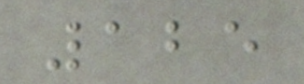125
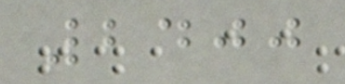2400
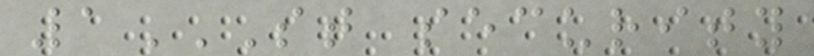1ST SECURITY
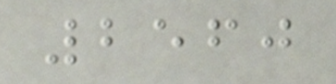2560
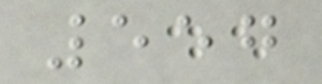557
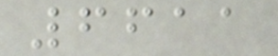6611
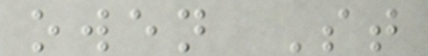owen St
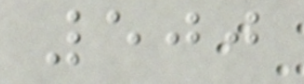500
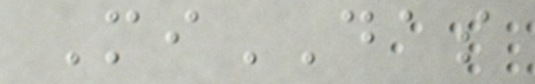MiDAS
